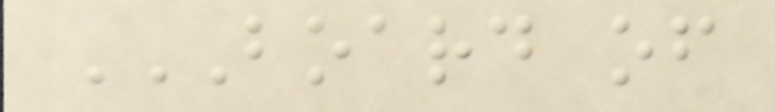BOARD OF
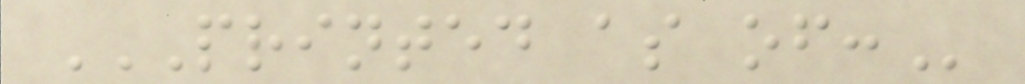PRINTED AS OF:
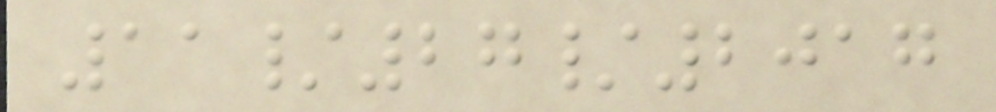11/27/2017
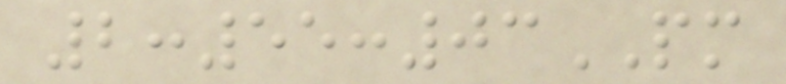2:55:03PM
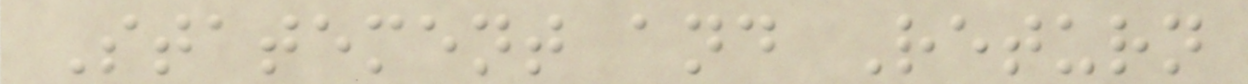Statement and Return
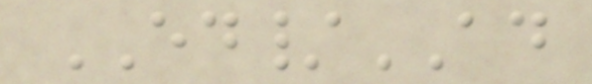ED/AD
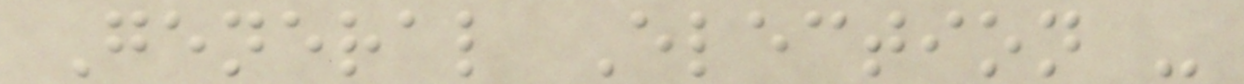General Election -
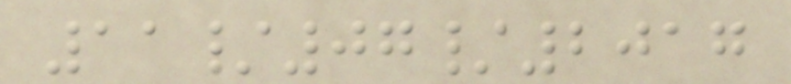11/07/2017
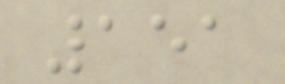151
